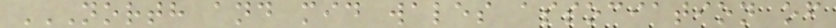NORTH AND MID WALES ASSOCIATION OF
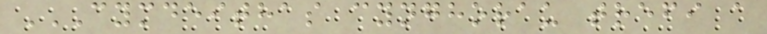CYMDEITHAS CYNGHORAU TREFI A
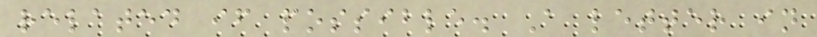related if possible. A letter in
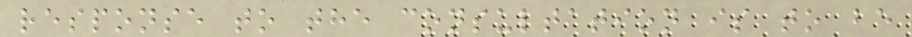response to the consultation is to be
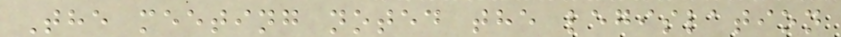The meeting noted the legislation
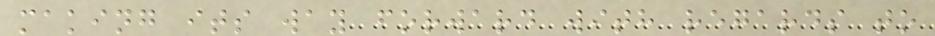making its way forward with regards to
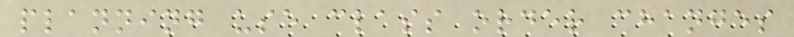planning use class order changes
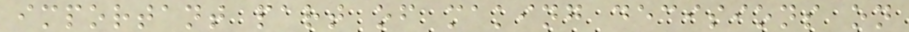important part of making decisions on
